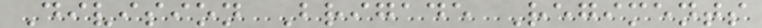Division Brigade Regiments
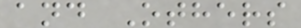and Others
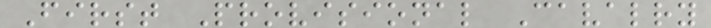First Provisional Cavalry
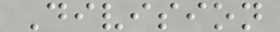Division
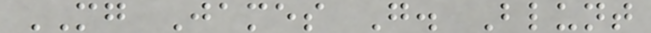MG James G. Blunt
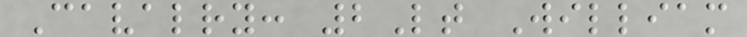Cavalry: 2Lt William
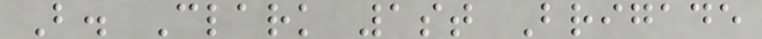B. Clark 1st Brigade
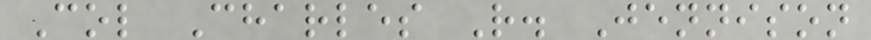Col Charles R. Jennison
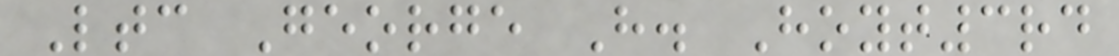Ltc George H. Hoyt3rd
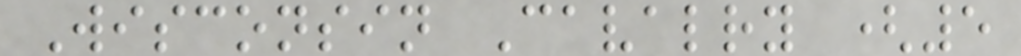Wisconsin Cavalry (5
